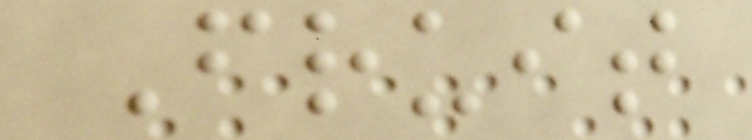Fruit
